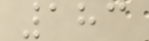183
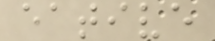eative
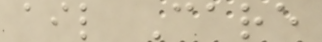ail Care
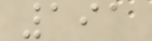191
